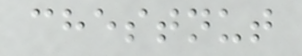chestnut
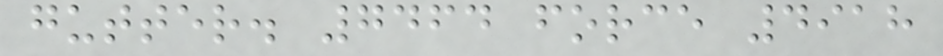gutter. 7464 force 4918
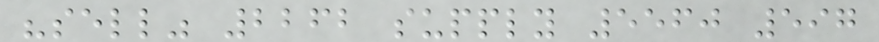"sell" 2262 supply 5560 597
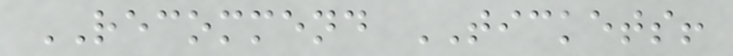RECOMMEND TICKETS!
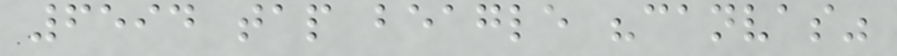6594 tap beagle "canvas"
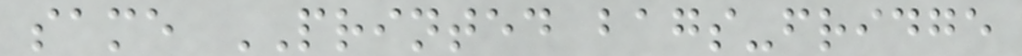same PRINTED bags-fridge
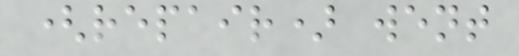(repair) went
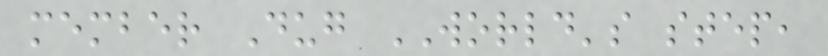member Dug WORLD's step,
